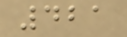421
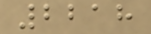2218
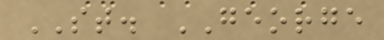ST. GEORGE
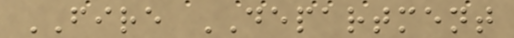FIRE DEPARTMENT
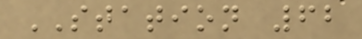STATION 62
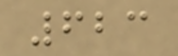623
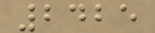2425
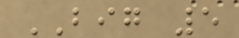BIG 5
